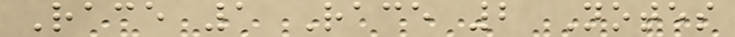Race 1 Race 2 Notes
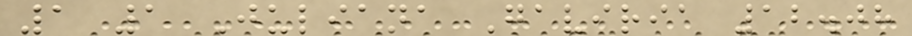1 1 Juliana Gaviria 12.08
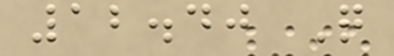12.40 Q
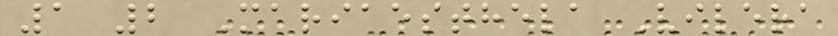1 2 Mariaesthela Vilera
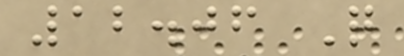12.06 Q
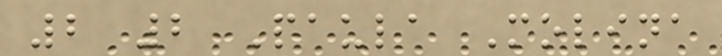2 2 Paula Molina
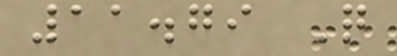11.79 Q
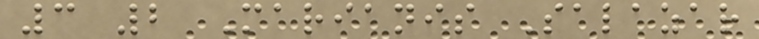3 2 Marianis Salazar
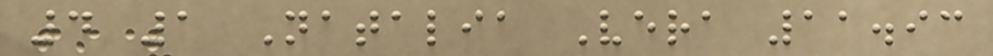4 1 Natalia Vera 11.93
